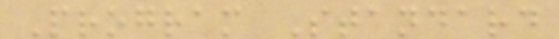Program Standard
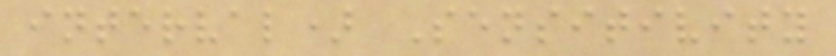interval) Sensitivity
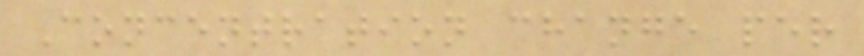Concentration change per
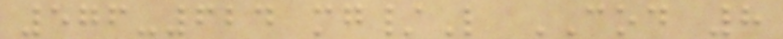576-624 mg/L COD 8
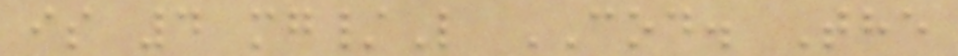is 4 mg/L COD. The
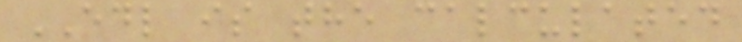EDL is the calculated
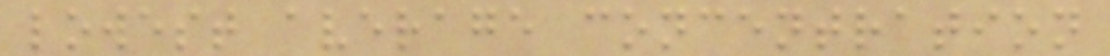lowest average concentration
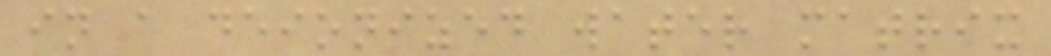in a deionized water matrix
